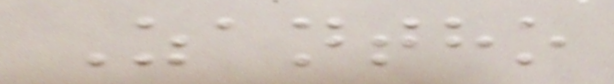Zantho
